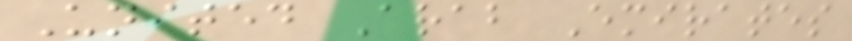United Arab Emirates
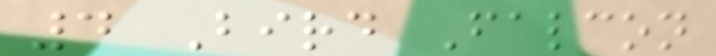4 Bird Falcon
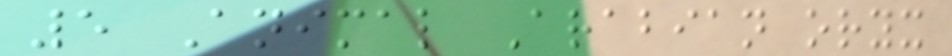5 Animal Arabian oryx
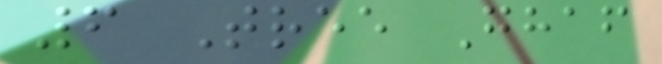6 Tree Ghaf
